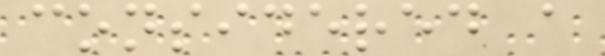considered a
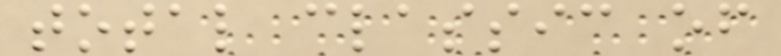total classic of
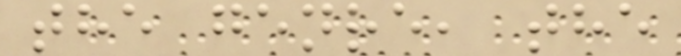the genre, the
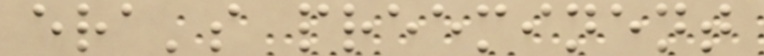era's preeminent
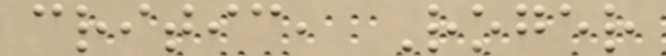critic, Roger
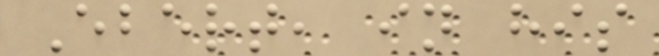Ebert, in his
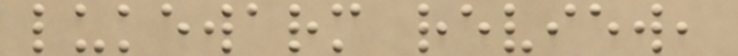lukewarm review,
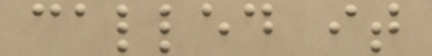called it
